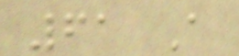61 A
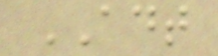ADT
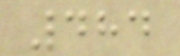484
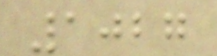1027
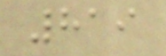819
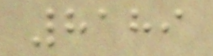8189
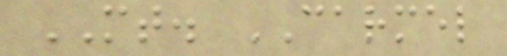MT. CARMEL
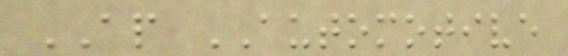AP AUTOMOTIVE
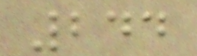244
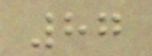87
